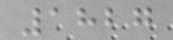1827
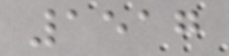1517
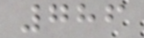786
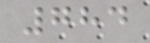784
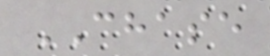CHASE
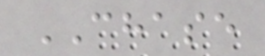CHASE
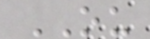OU
